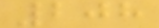208
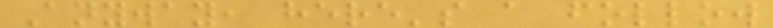Anyway, here's a follow
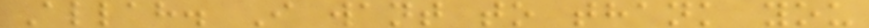Allah. I want to thank you
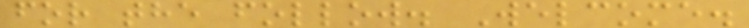for the follow. Welcome.
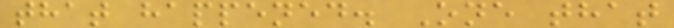that happened. One that
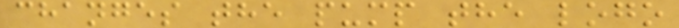changes the pump the logo
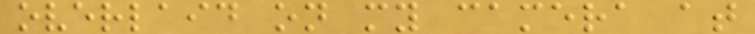overlaid on my camera at
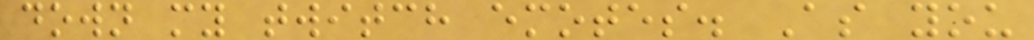down my twitch emotes. As you
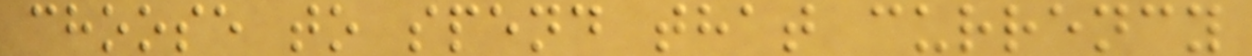choose to spend that currency
